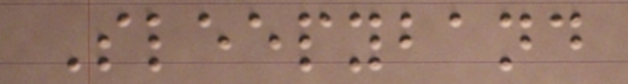Sleepyband
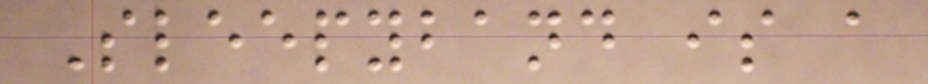Sleepyband is a
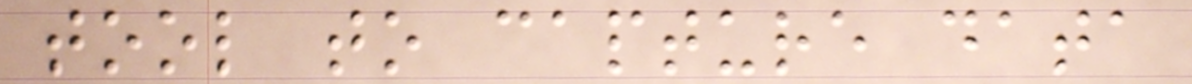tool to capture data
